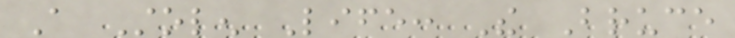A Stolen Life: The Bruce
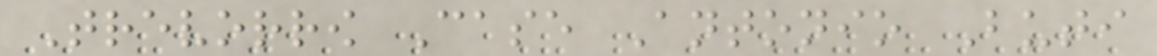Trevorrow Case Antonio Buti
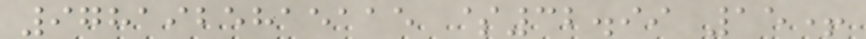9781925815115 $32.99 15+
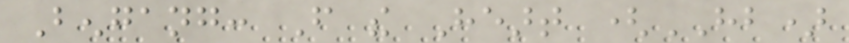Bengang: From the Heart (HB)
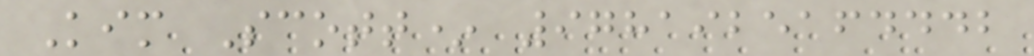Kim Scott* 9781925164442
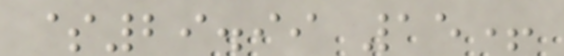$29.99 15+
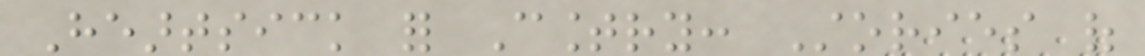Heartsick for Country: Stories of
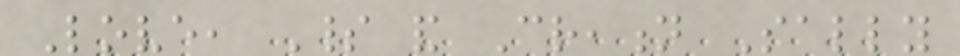Love, Spirit and Creation Sally
